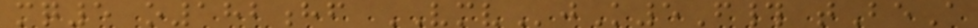mq5 o182hf VMVjK5F# tBeA
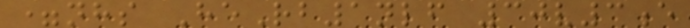=nhs HeRb1nlf 30v3e
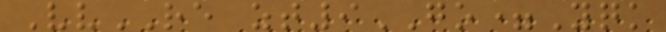VvRE zt9GO=Yqk
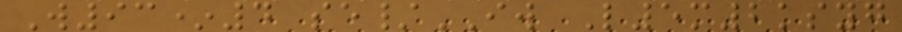W93*4 se/IW L5m2ksyg
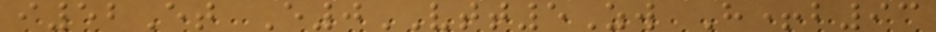i52Et E0VTT5Zw H+b93
